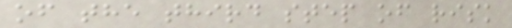of the third step of risk
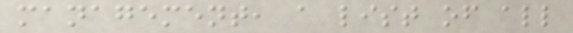management, a list of all
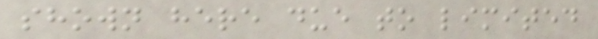shown here due to limited
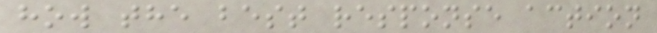how the best response action
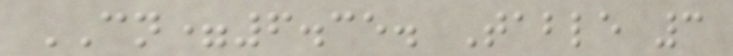CN=6.35. Table 3
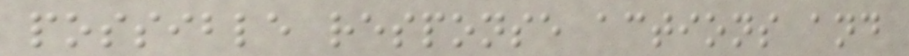possible response actions and
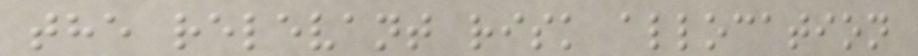the relevant risk allocation
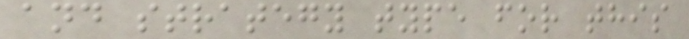and strategy type for this
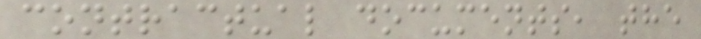contractual documents, the
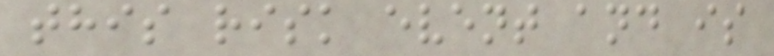this risk event and is
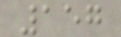157
